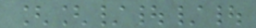[[/|/|
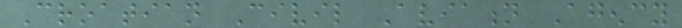Croatian Civil Aviation Agency
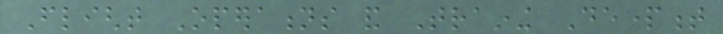Flight Operations and Training Department
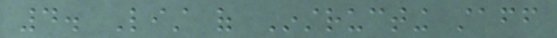4. List of Instructing staff
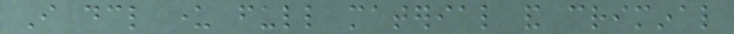I declare under full material and criminal
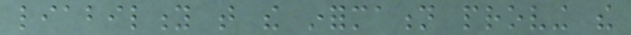liability that the information proving the
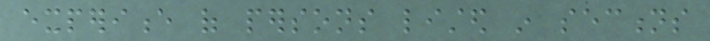experience of persons listed in sections
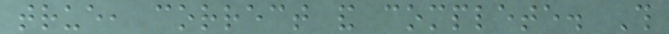true, correct and complete. This
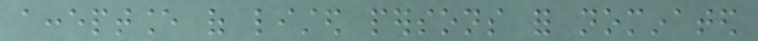acceptance of listed persons for nominated
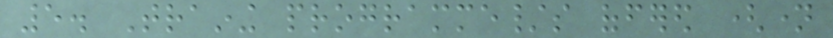5. Training programme/s offered (name
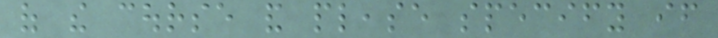of the course and please specify if
